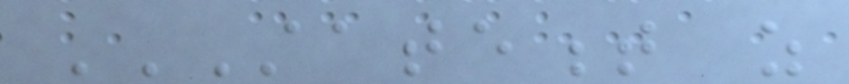STATEMENT AS
